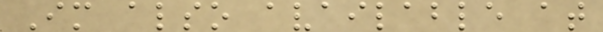Im also available at
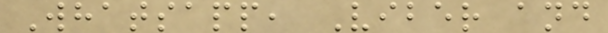Whatsapp, Viber and
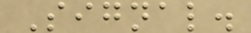Signal.
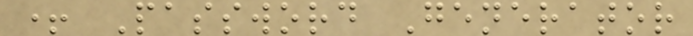+ Password Generator
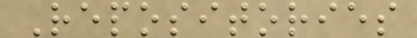Repositories
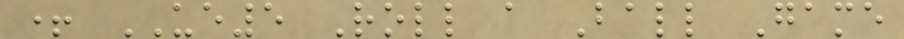+ UE5 Roll a Ball Game
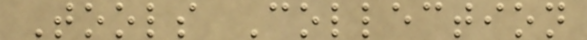Tools Collection
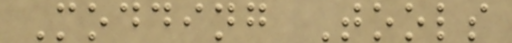Modding Tools
